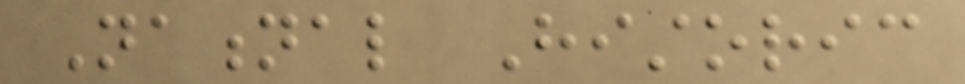National Historic
